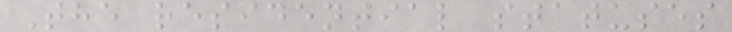The residential statuses
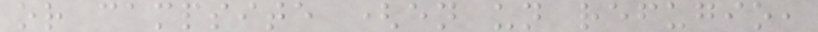or campsite (en un refugio,
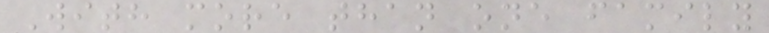With more than one family
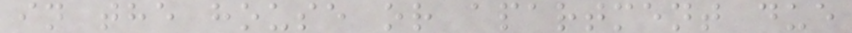in the house or apartment due
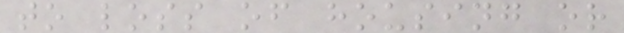to loss of housing or
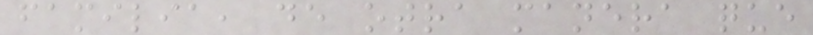familia, de otra manera que
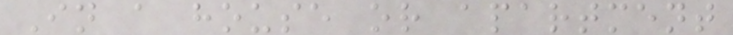In a house or apartment
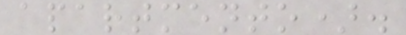apartmento).
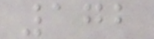172
